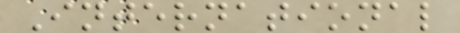International
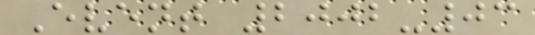Event 2002-03
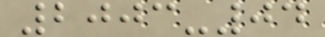2003-04
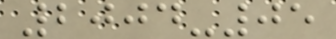2004-05
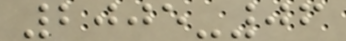2005-06
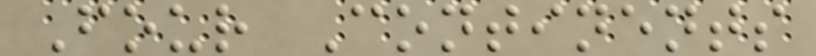Four Continents
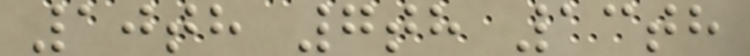10th 7th 13th
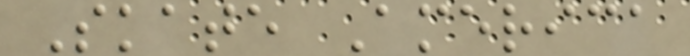Skate America
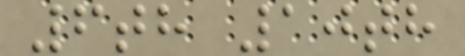6th 10th
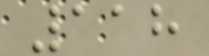118
